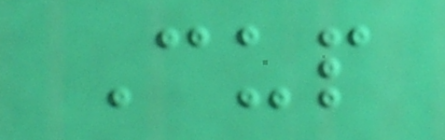Cup
